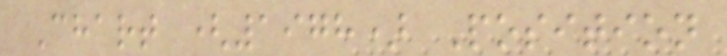Chart (1978) Position
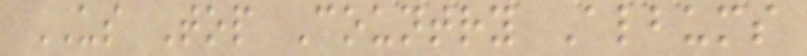US Top Country Albums
